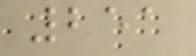251
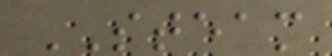STEAM
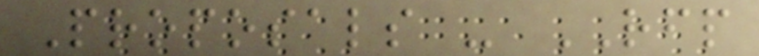Proposals - RFP
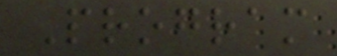Program
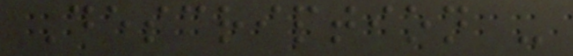Description -
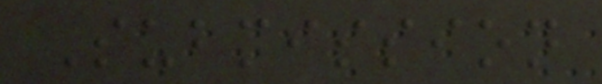Submission
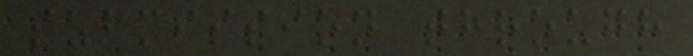submission through
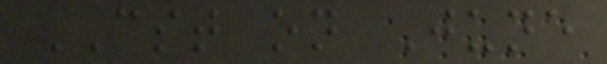CST on June
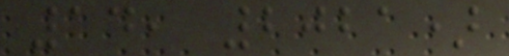14, 2021)
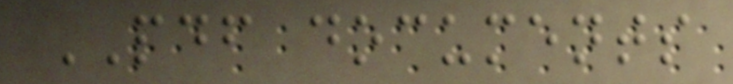PDF documents
